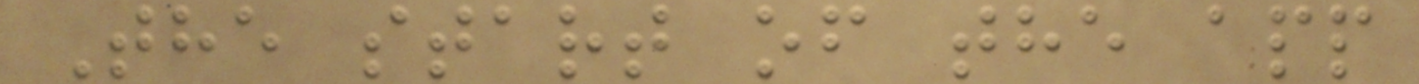The start of the app
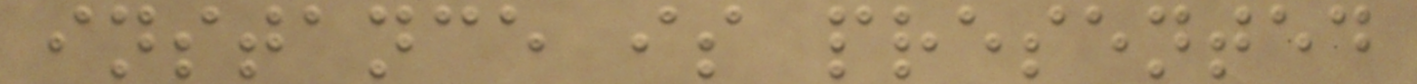instance is presented
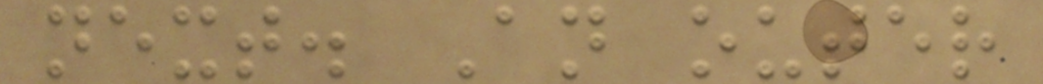next. An outer
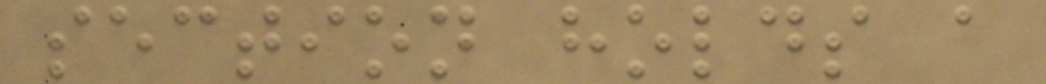section holds a
